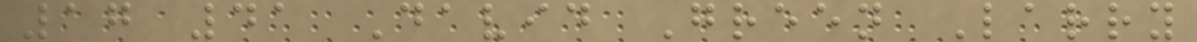17 41 David Green Larry
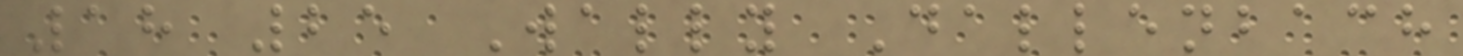18 25 Wally Dallenbach
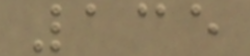135
